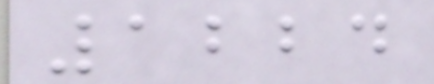1224
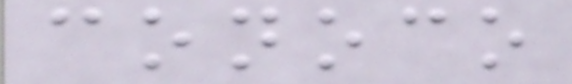conoco
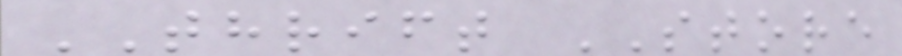THRIFT STORE
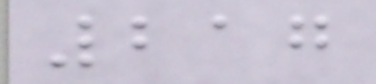217
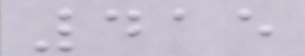415
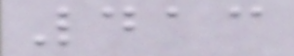413
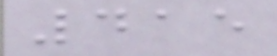415
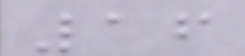16
